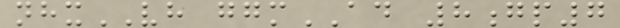nhxVH ggmAD 8gp7
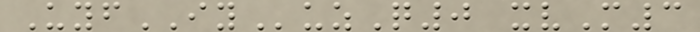UyfIYuzQ0 xvM3
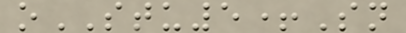oSTU5+Sn
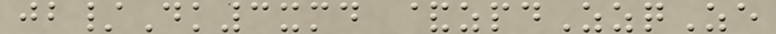jb/Dk3xmd &zpdZzqZe
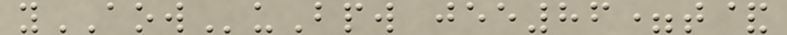yAOWuBpw jee86=t&
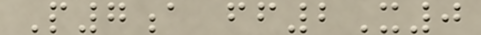P7a ff2X0
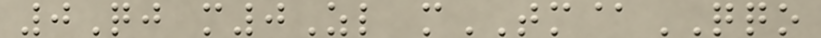0Qj m0Zl mTM@QQO
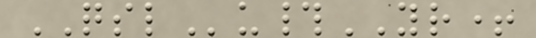QSLu#YR+
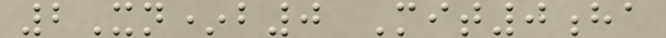2Xn*b0 Mit0ha
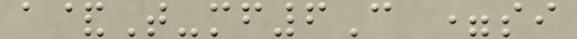a&T-mf6C =si
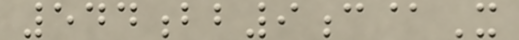544bb9c@X
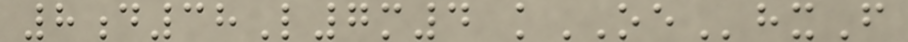8d38L7m4 kOEhxF
